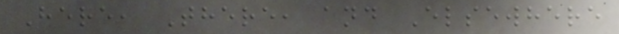Here, There, and Elsewhere
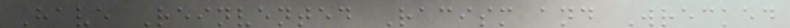Have Reinvented Racism and Wrecked
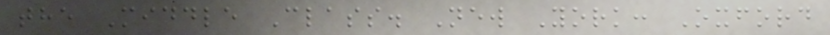the Middle Class. New York: Oxford
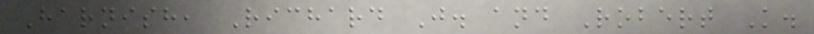Harnish, Richard J. and Robert K.
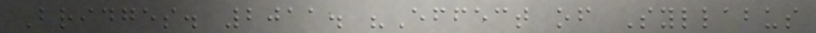Bridges. 2011. "Effect of Syllabus
